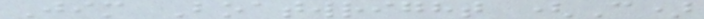Jim Boatwright (C)
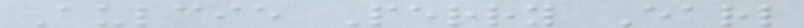Aulcie Perry Earl
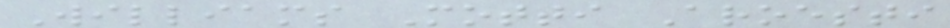Williams Motti Aroesti
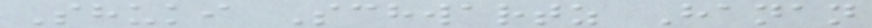Shuki Schwartz Hanan
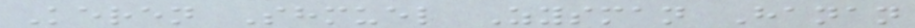Keren Shmuel Zysman Hanan
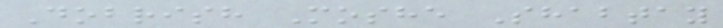Dobrish Moshe Shabtay
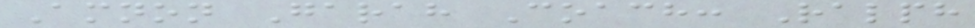Amnon Garah Coach: Ralph
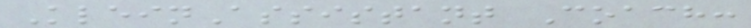KleinAssistant Coach:
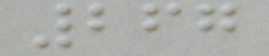267
